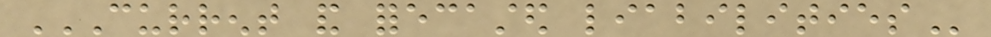CURRENT AND FORECASTED LIABILITIES
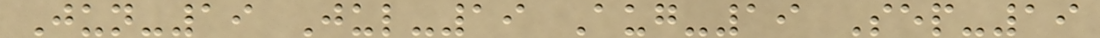Jun-19 Jul-19 Aug-19 Sep-19
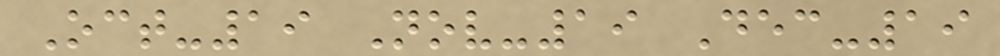Oct-19 Nov-19 Dec-19
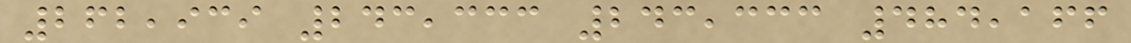262,939 243,333 243,333 484,166
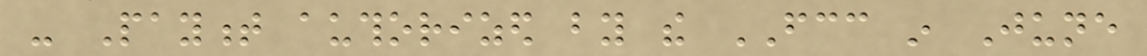- Payment authorized by the FCC in June
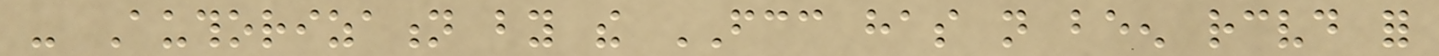- Authorization by the FCC has not been received for
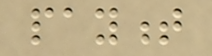payment
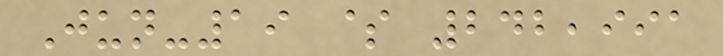Jun-19 $ 242,991
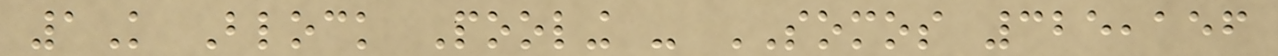1K Block Pooling - SOMOS 325,156
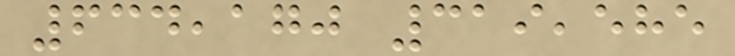634,170 319,585
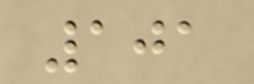101
